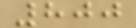800
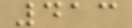413
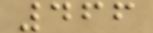466
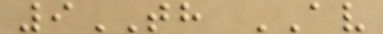9TH AV
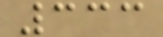333
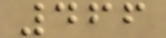466
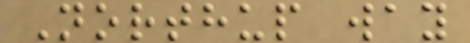Northup way
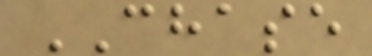CHASE
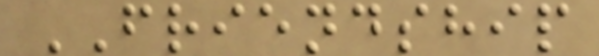FRIENDSHIP
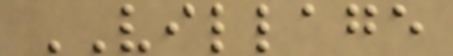VILLAGE
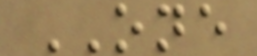ONE
